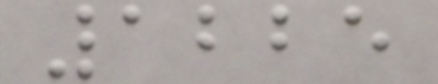1225
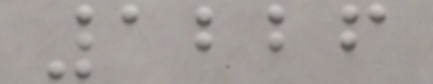1226
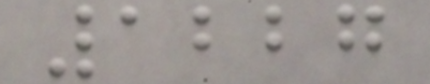1227
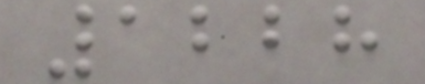1228
